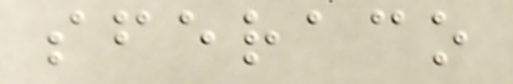sferaco
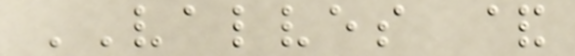VALVES &
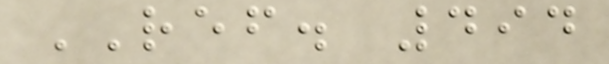REF. 494
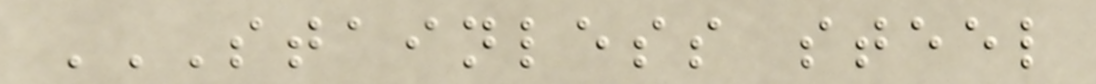STAINLESS STEEL
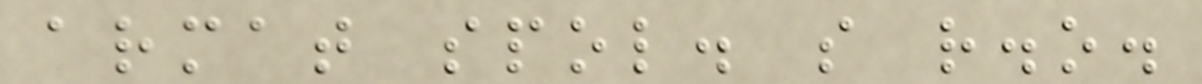armat spol. s r.o.
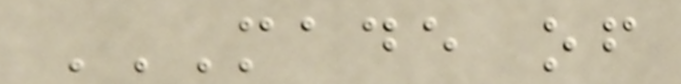MADE OF
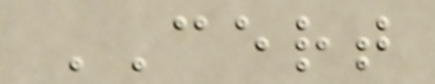CERT
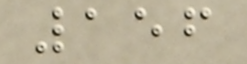156
